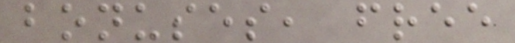bonuses, free
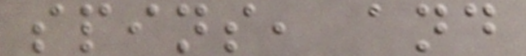spins, and
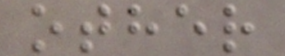other
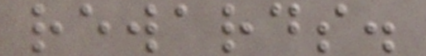rewards.
